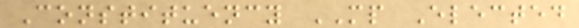Constituency MP Elected
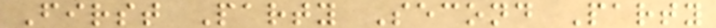First Party Second Party
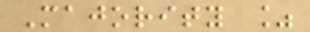Majority %
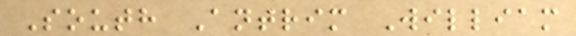South Antrim William
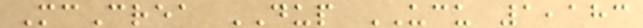McCrea DUP UCU 1,183
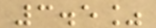3.5%
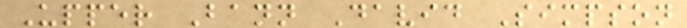Upper Bann David Simpson
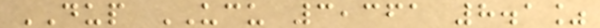DUP UCU 3,361 8.1%
